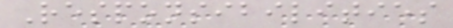Responsibilities
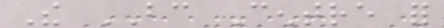The BC Centre for
